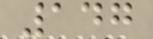147
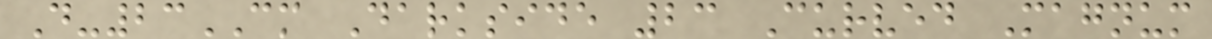D-23CM Darkside 23 Curved Magnum
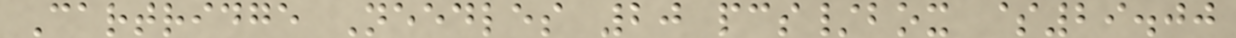Cartridge Needles 20 pcs/box $29.00
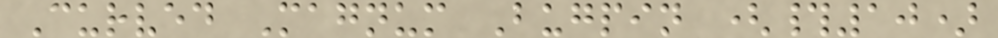Curved Magnum Bugpin (#10)
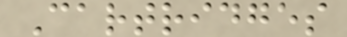Cartridges
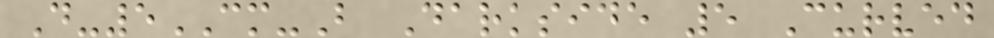D-5CM-B Darkside 5 Curved
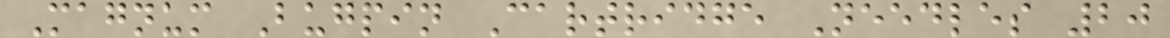Magnum Bugpin Cartridge Needles 20
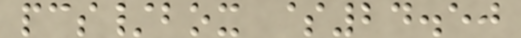pcs/box $24.50
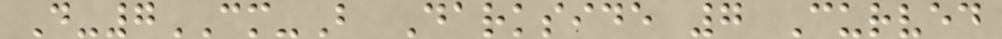D-7CM-B Darkside 7 Curved
